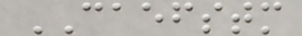CAEFSTM
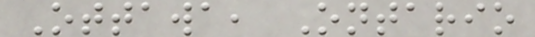Ottawa, Ontario
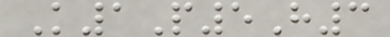K1P5H3
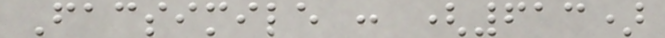Facsimile : (613)
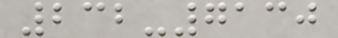232-7130
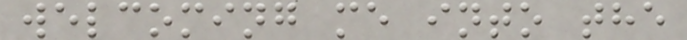welcoming me into the
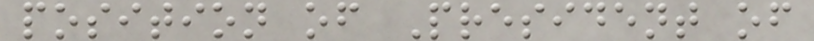position of President of
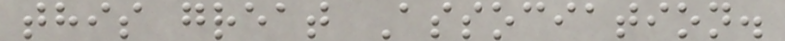this great Association.
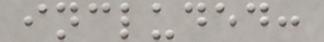included:
